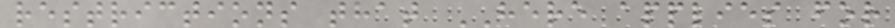restrictions that HERE applies for
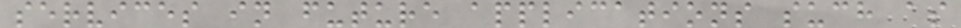services in future applications such as
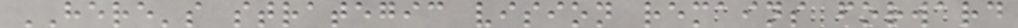HERE's strategic vision remains forward
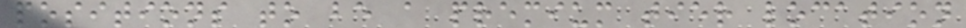positions to be a premium tier location
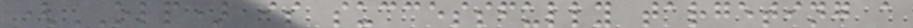(OLP) is successfully targeting a
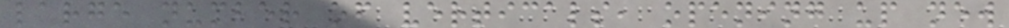large number of verticals, opening up new
